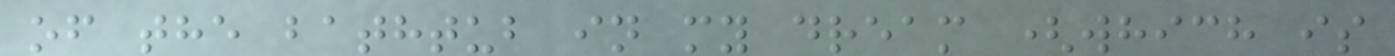of the bathtub in my dream (which is
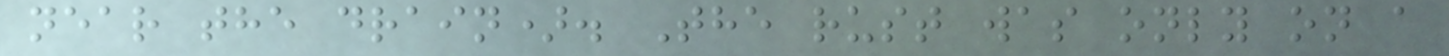near the drain). The rust was only on a
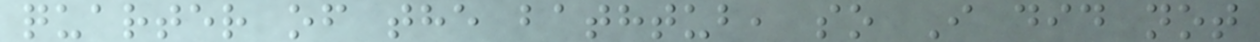quarter of the bathtub, so I did not
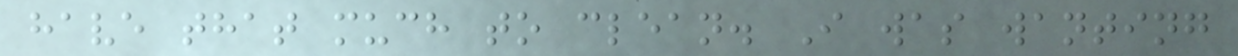have that much to clean. I was wanting
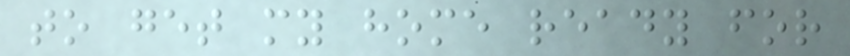to get my home ready for
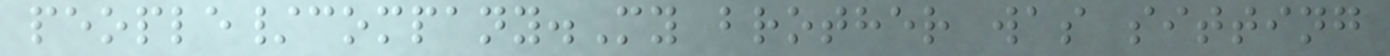people/company.My brother was sitting
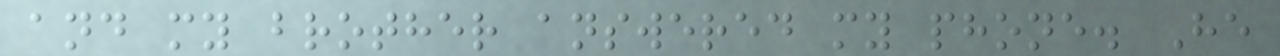and my brother answered my phone. He
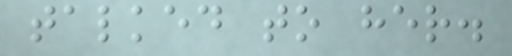talked to her.
